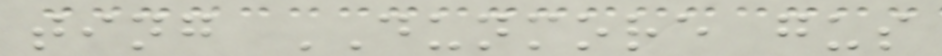ting DUNMORE gus
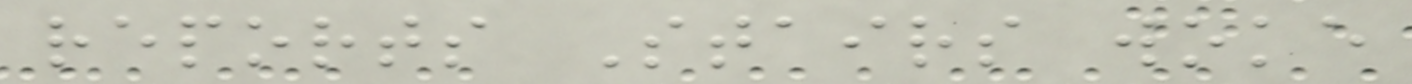reports Stairs woke
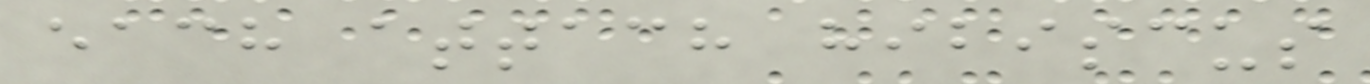each attach hibiscus
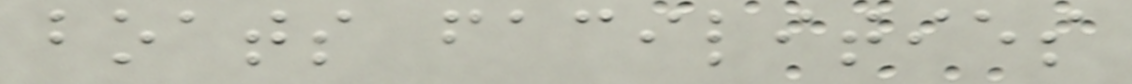boats facilities
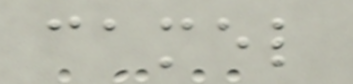camel
